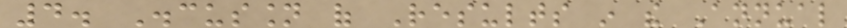4. Discussion of Results in the Annual
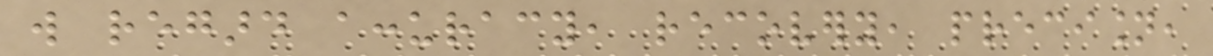will regard accuracy, recovery, precision,
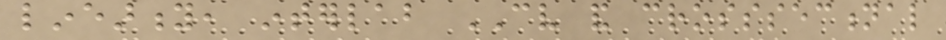linearity, interlab CV and crosssectional
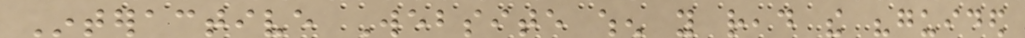Interactive Website when you read the "guided
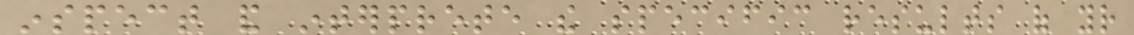inspect and interprete the specific results of your
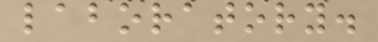laboratory.
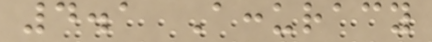4.1 Accuracy
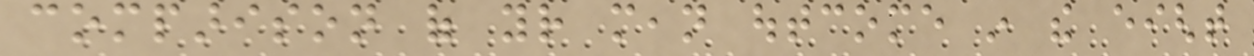comparison of your mean outcome in the eight
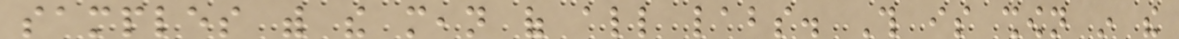samples with the mean of all labs. This is shown in the
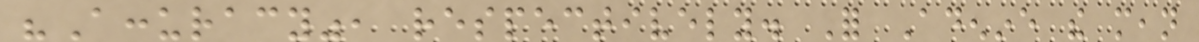"Accuracy", respectively. For Adenine the mean
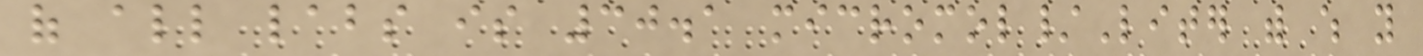of all labs is 30.1 micromol/Liter with which you
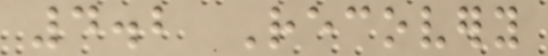4.2 Recovery
